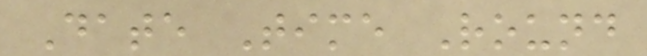Date Time Round
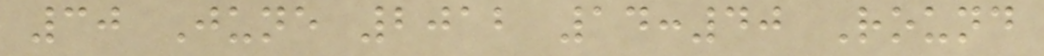30 June 2012 14:40 Round
